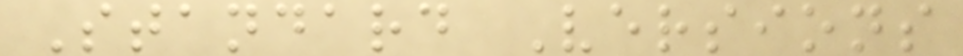Standard Versions
